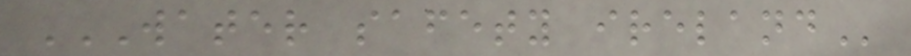WATER SAFETY IRELAND
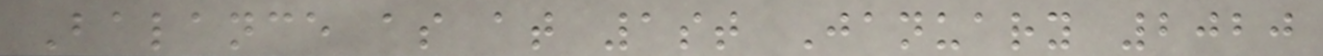Balance as at 1st January 2020
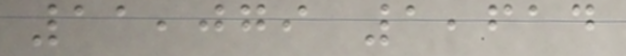11,079 1,614
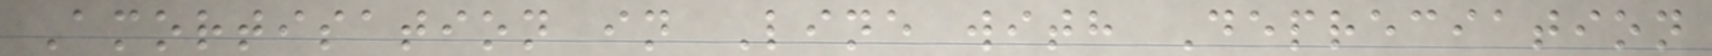Amortisation in Line with Depreciation
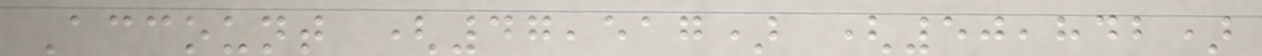Account (47,517) (50,842)
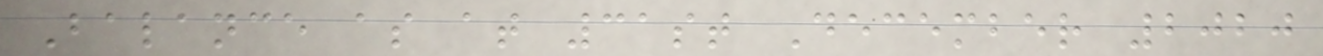Balance as at 31st December 2020
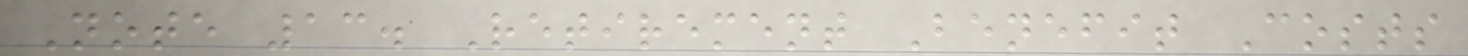Note 13. Retirement Benefit Costs
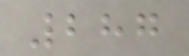287
